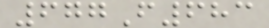677F683
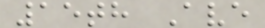15th Ave
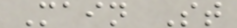Main St
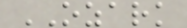OZARK
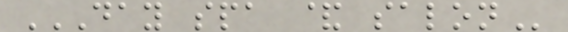DAY SPA & SALON
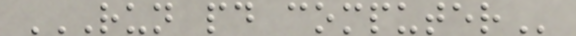RUN PD COMPUTER
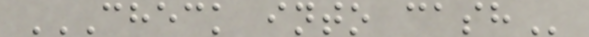CHECK INTO CASH
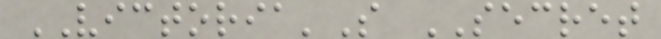VICTORIA'S SECRET
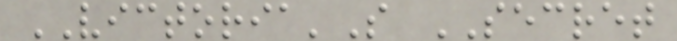VICTORIA'S SECRET
